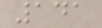141
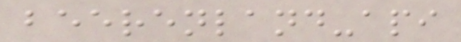beerenland-api
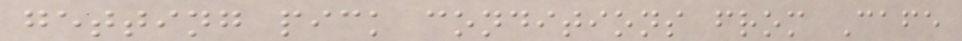getting pick conditions from Cafe
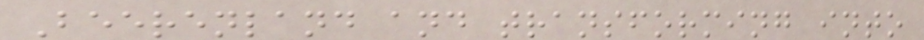Beerenland and transforming into
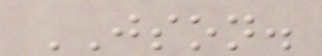JSON.
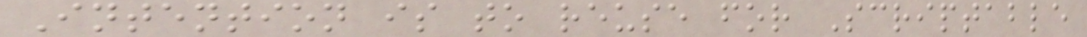Intention is to reuse for Scriptable
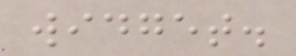widget.
